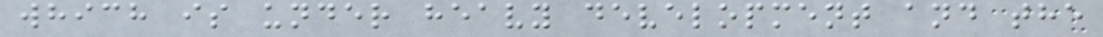which is under heavy development and the
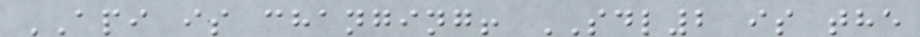API is changing! SDL2 is the
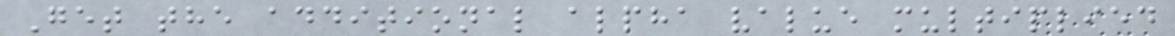Get the additional alpha value multiplied
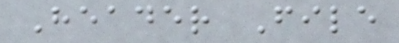Header File
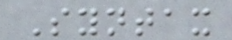Syntax
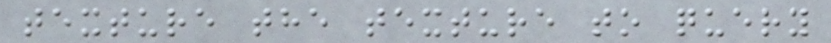texture the texture to query
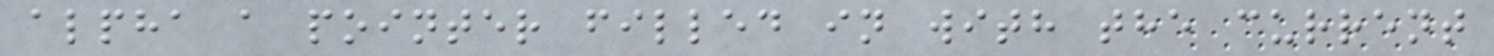alpha a pointer filled in with the current
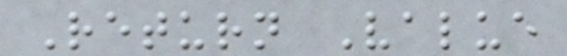Return Value
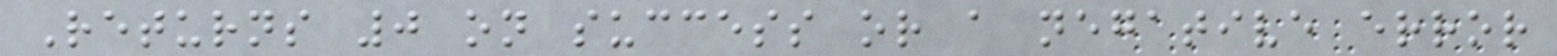Returns 0 on success or a negative error
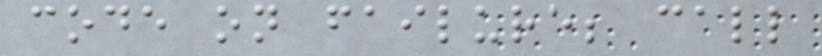code on failure; call
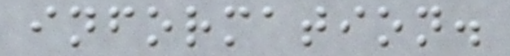information.
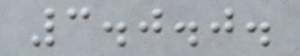3.0.0.
